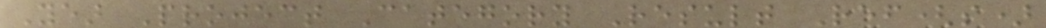Year Project Category Result Ref(s)
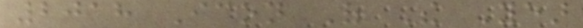2018 Icon Of The Year
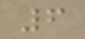6
